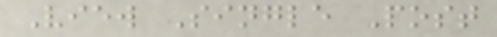View Single Post
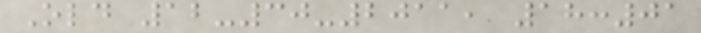Old 12-30-2011, 18:01
